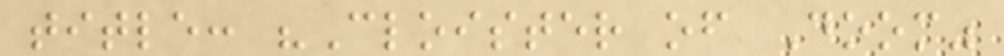title: "Cloister of Doom"
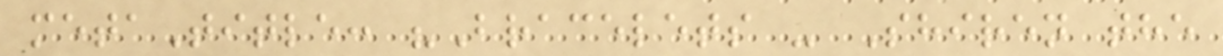metaTitle: "Bracelets - Shiren the
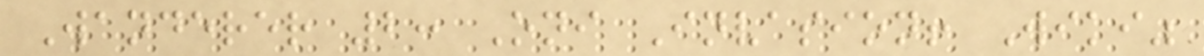Wanderer 2: Oni Invasion! Wiki"
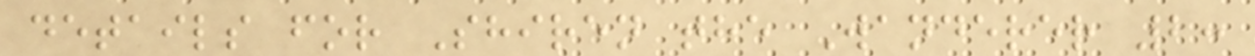details for Shiren the Wanderer 2:
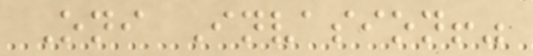Oni Invasion!"
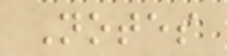Notes
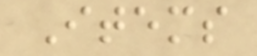Items
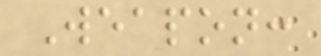Weapon:
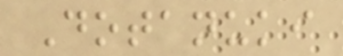Dotanuki
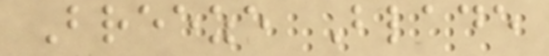Breeze Blade
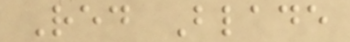Red Blade
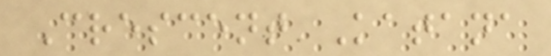Crescent Katana
